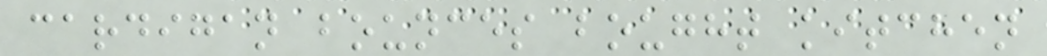cardigan bounces bought kitchen
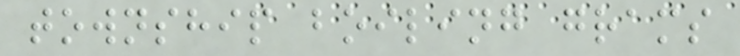township boiling grams
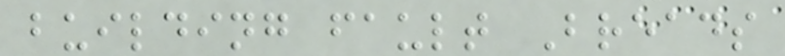building fault Breads
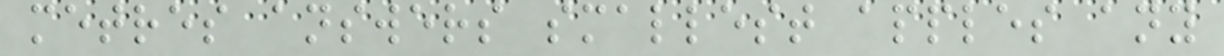metres answers smallest apples any
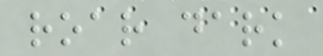roar dark
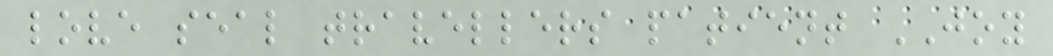love seal travellers patient JOY
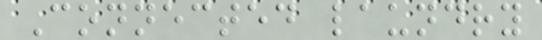Connected laundry
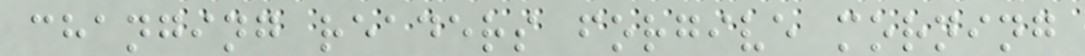changing readers forgive morning
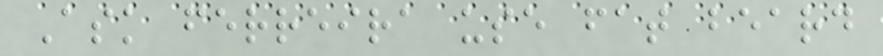Ask ferreira use fat beard
